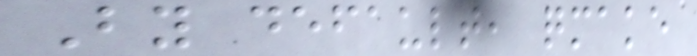By default, qmake
